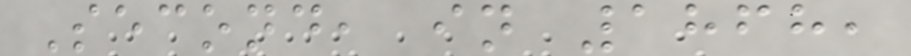Second, in 1868,
